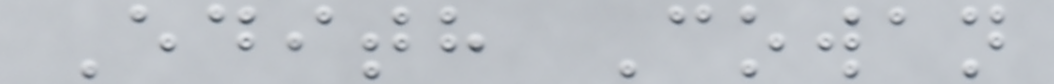Edith Cowan
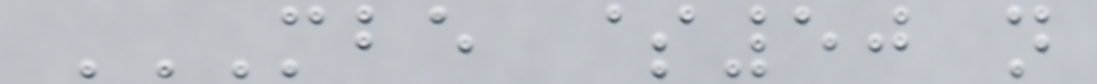MBE $50 N
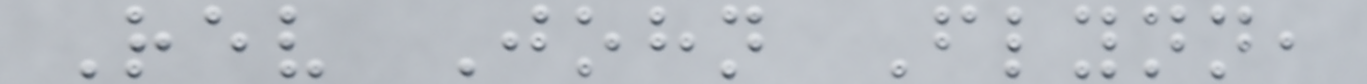Rev John Flynn,
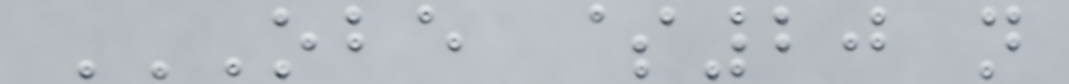OBE $20 N
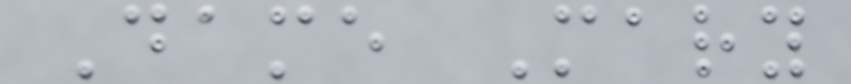Dame Mary
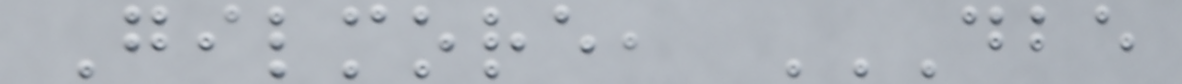Gilmore, DBE
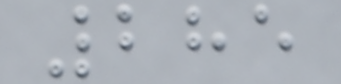285
